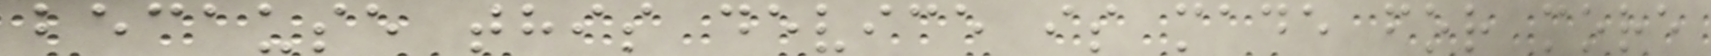because this device is made for more
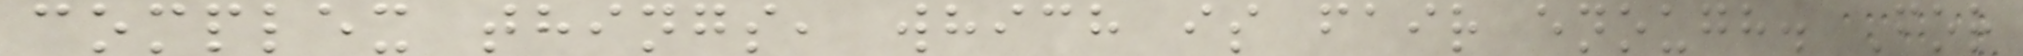complex things, which is fair enough. For
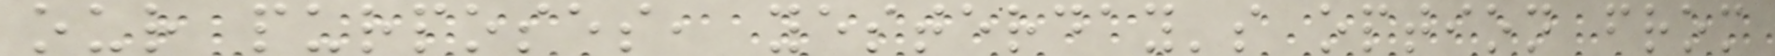our purposes, yesterday's option from
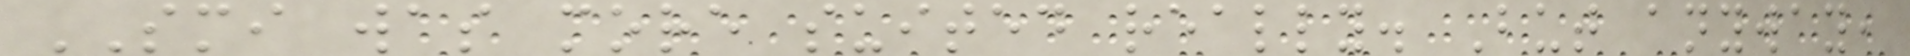SMI was more suited really. But anyway,
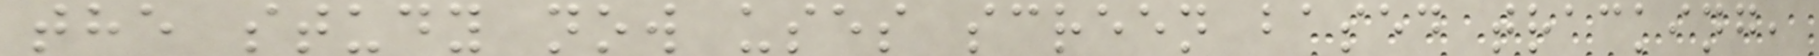the study now uses screen based tracking,
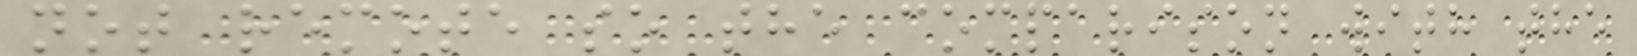not remote so the comparison with the
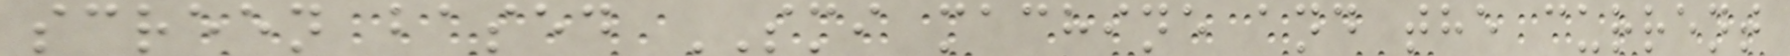screen based SMI machine and the current
